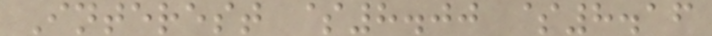Interest $8.00 $8.16
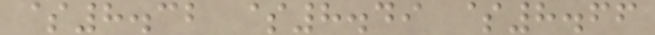$8.32 $8.49 $8.66
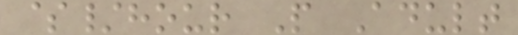$/hour P Adult
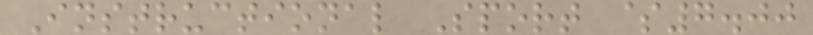Instructional Sport $7.00
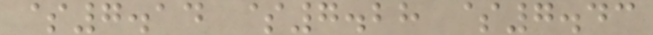$7.14 $7.28 $7.43
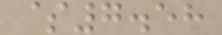$7.58
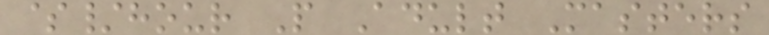$/hour P Adult Masters
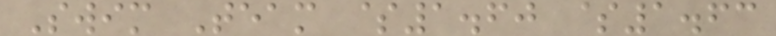Swim Team $1.60 $1.63
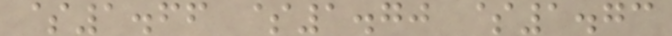$1.66 $1.70 $1.73
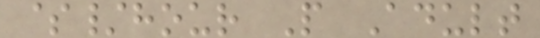$/hour P Adult
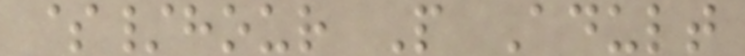$/hour P Adult
